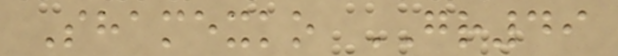Shamexko GR49
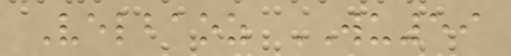Velbaoz WU59
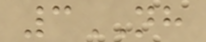3NH
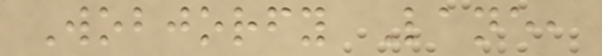Wobjorfy Lane,
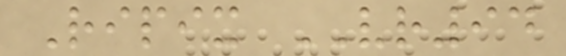Ripix VR94
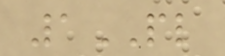1PL
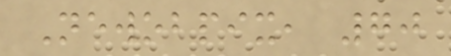Newobpix, 70
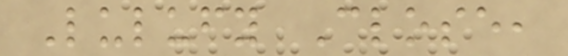Lulufy Close,
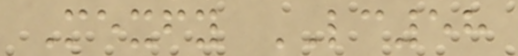Mexfy LC58
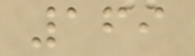169
